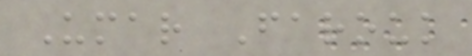Umar Farouk
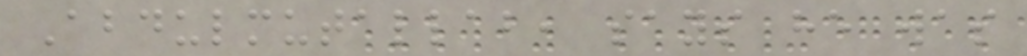Abdulmutallab, says he was
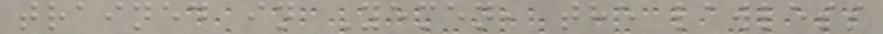trained in Yemen, the lawless
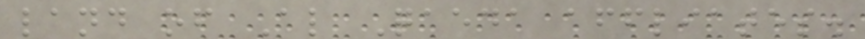land of Al Qaeda affliates.
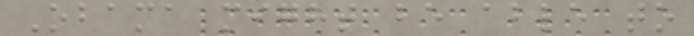Obama might be able to
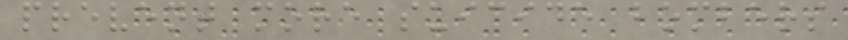prevent more suicide bombers
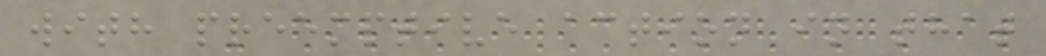with preemptive action in that
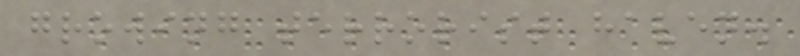growing terrorist haven.
